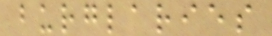burglaries
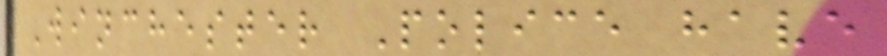Winchester Police have
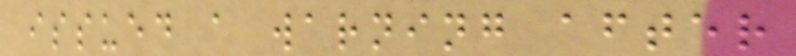issued a warning after
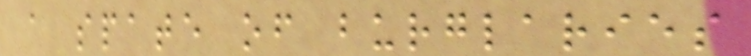a spate of burglaries
